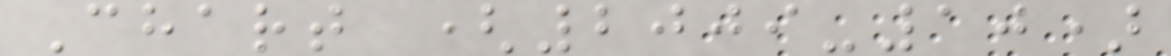Chart (2009-10)
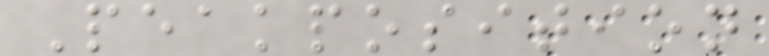Peakposition
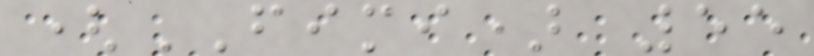(FIMI) 55
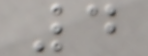4
